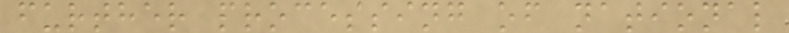further processing of national
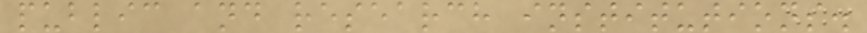public and research institutions.
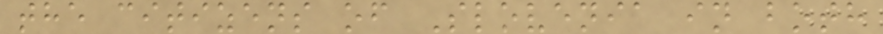the citizens of Slovenia in both
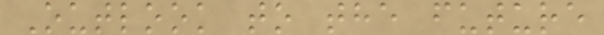Outlook to the future
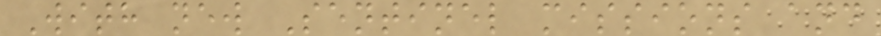With new Sentinel missions and
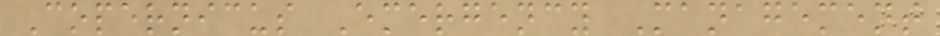Copernicus Emergency Management
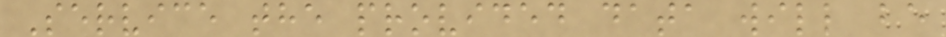Service the provided data will be
